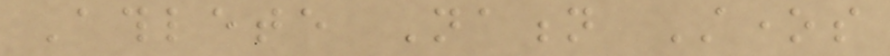Athlete Nation Stones
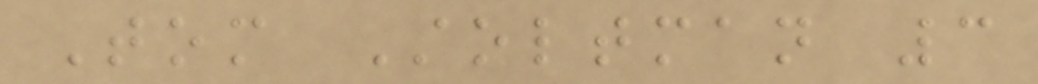Tom Stoltman 3
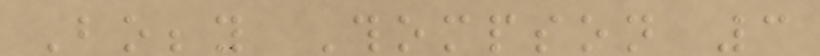Bobby Thompson 3
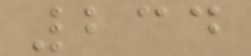234
